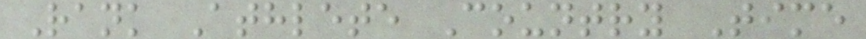Rank Athlete Country Time
